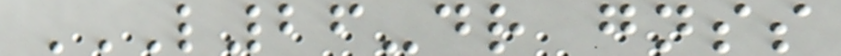L26-DR GNSS
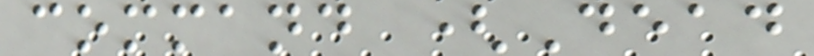command (Dead
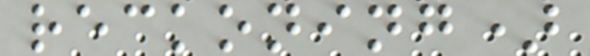reckoning)
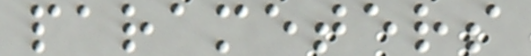parameters
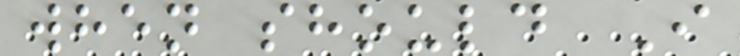when should I
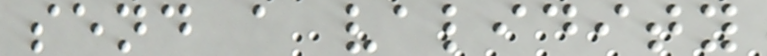send a validity
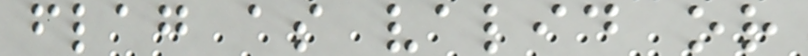flag as valid or
